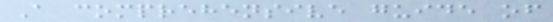A comprehensive guide of
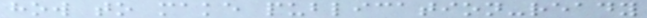how to make publication-ready
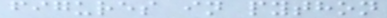figures in python
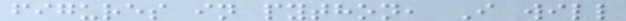figures in python, I will
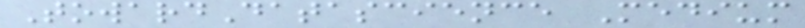TowardDatascience Medium
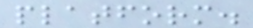platform.
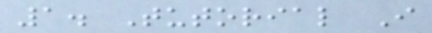1. Tutorial I
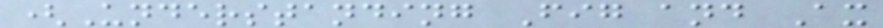(Understanding Fig and Ax
